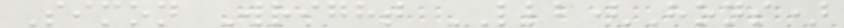Simon Wright LLB(Hons)
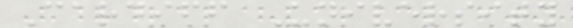Cardiff University
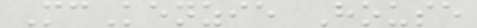McKenzie House
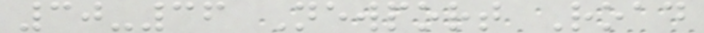30-36 Newport Road
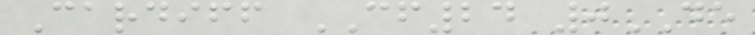Cardiff CF24 0DE
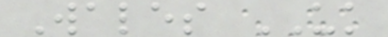Wales UK
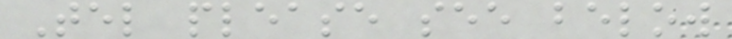Tel please see below
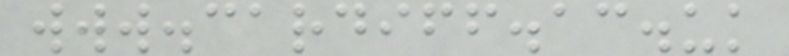www.cardiff.ac.uk
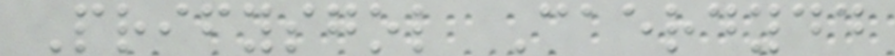Prifysgol Caerdydd
